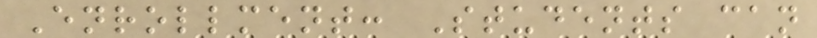Enrollment: Students can
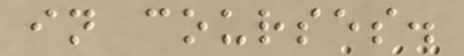in courses.
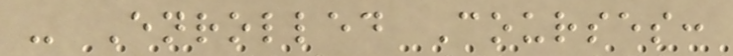- Enrolled Courses:
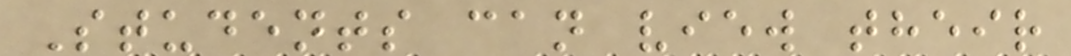Students can view their
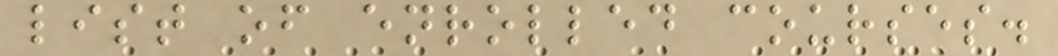list of enrolled courses.
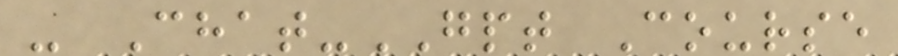- Chat-GPT Course
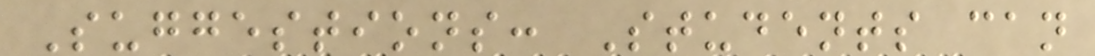Suggestions: Students can
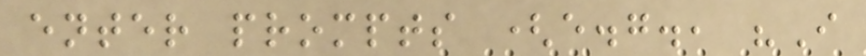enter prompts (e.g., "I
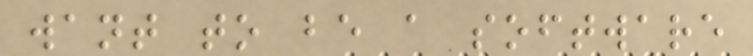want to be a software
